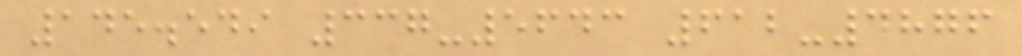145.549 337-5643 612-4876
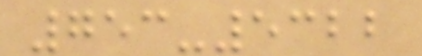753-5322
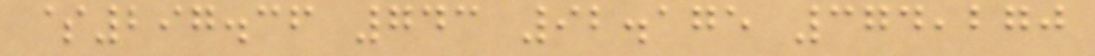$297.36 743 92.175 374,270
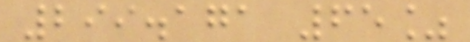299.171 65%
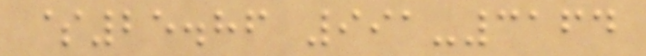$25.86 991-3164
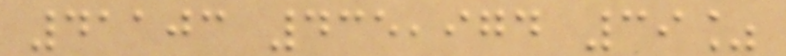41103 435,974 39%
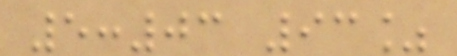5:03 93%
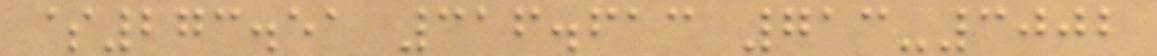$273.51 316.613 713-3002
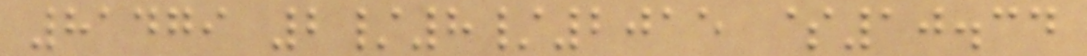81479 2/8/2015 $10.34
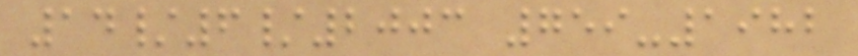14/6/2003 759-1982
